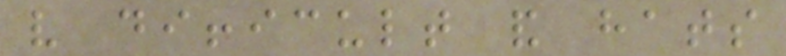very difficult and hats
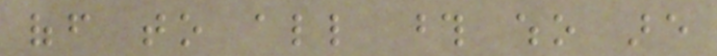off to all those who are
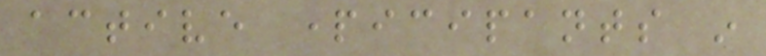active participants in
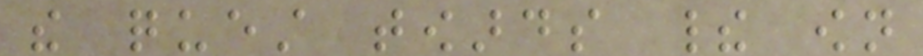the quest towards their own
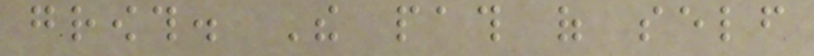growth. The path of self
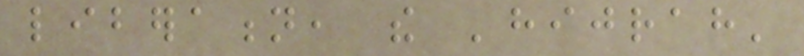liberation, the 'hijrah'
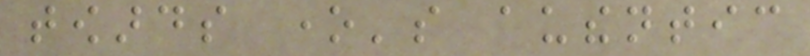towards one's authentic
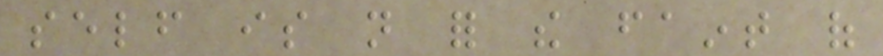self is not for the faint of
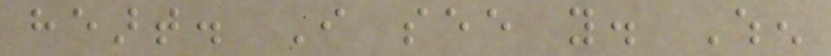heart. I see you. When
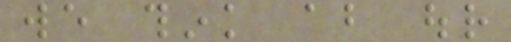we think about our
